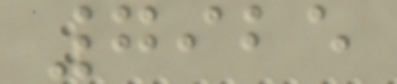7925
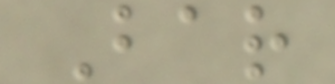Bar
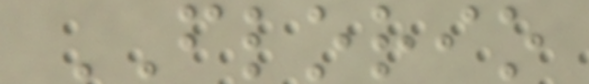FLORIO
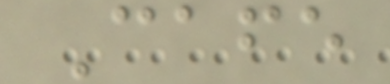Cafe
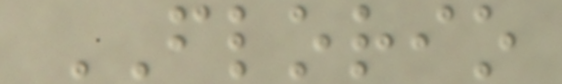FLORIO
